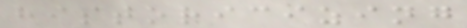historicizing
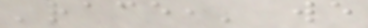'race,' we
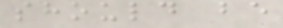should be
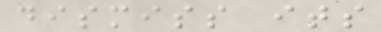dismiss its
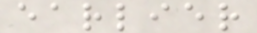earlier
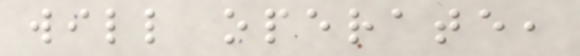will operate,
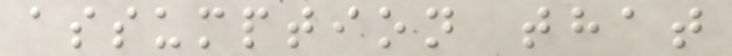assumption that
